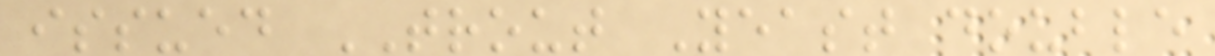issued TROUT Yeast double
